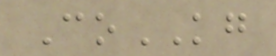CoKG
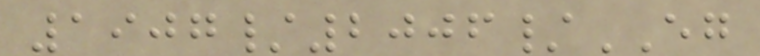1907/2006/EG
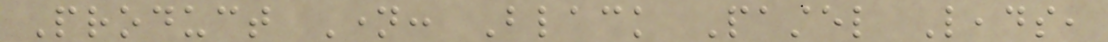Product Name: Black Pastel Leads,
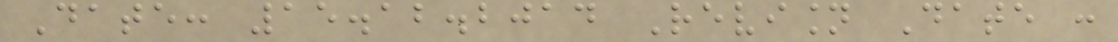Date: 15.12.2014 Revision Date :
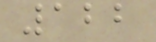122
